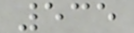535
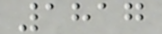1817
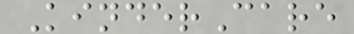KinderCare
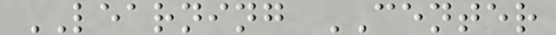LEARNING CENTER
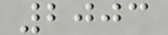2003
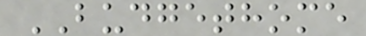BUDGETHOME
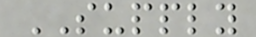SUPPLY
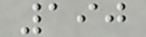190
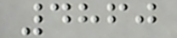4860
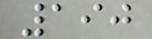190
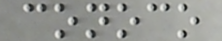conoco
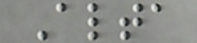Alta
